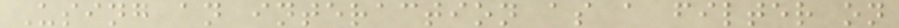Using an interaction as a filter on
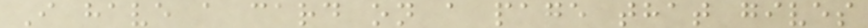I have a card on a page that gives
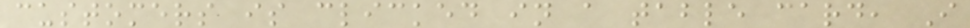customers is clicked in a table card, I
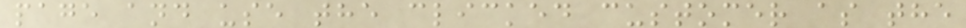page and use the clicked customer as the
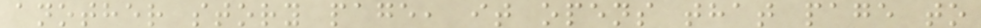another story page, it opens that page to
